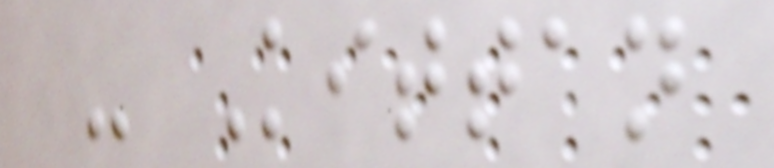- Kittan
